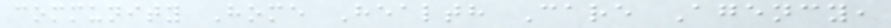community Home Health Care Agency,
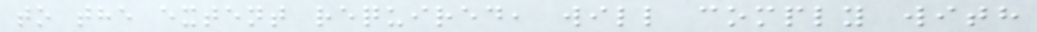to the extent required, will comply with
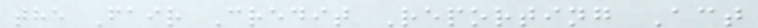the Fair Credit Reporting Act
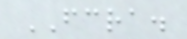FCRA.
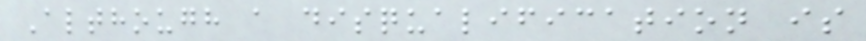Although a disqualification is
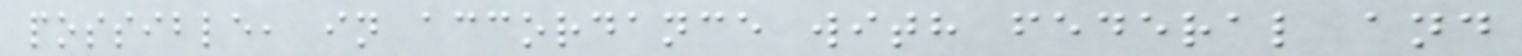possible, in accordance with federal and
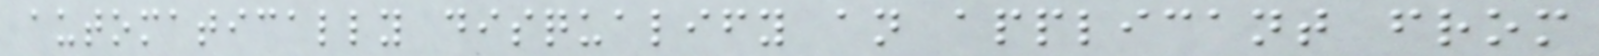automatically disqualify an applicant from
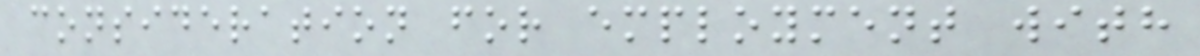consideration for employment with
